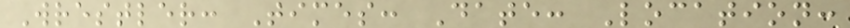Wrestler: Times: Date: Location:
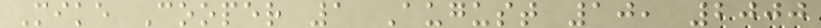Mike Cooper 1 August 10, 2000
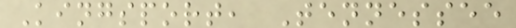Kingsport, Tennessee
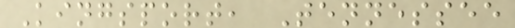Kingsport, Tennessee
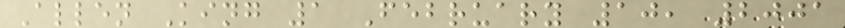Allen King 1 February 10, 2001
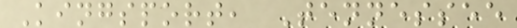Kingsport, Tennessee
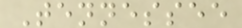Tennessee
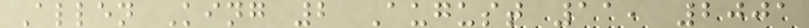Allen King 2 August 11, 2001
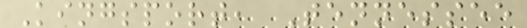Kingsport, Tennessee
